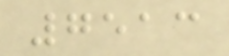7513
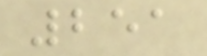251
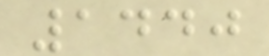1440
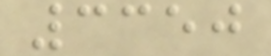3350
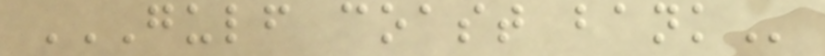GULF COAST BANK
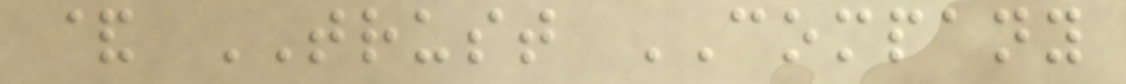& TRUST COMPANY
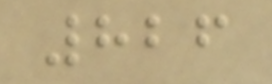826
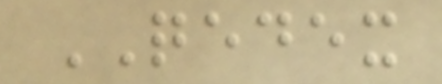QEDEX
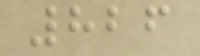826
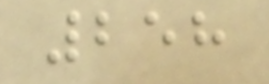258
